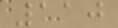110
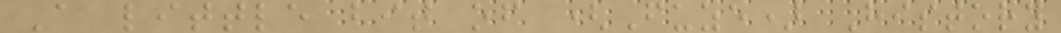A little bit of (Fuze) History
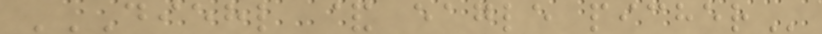DIEHL & EAGLE PICHER
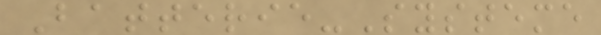Batterie-Systeme
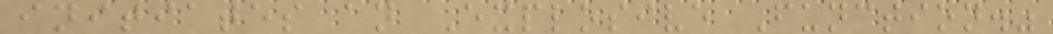initiates an Explosive Function."
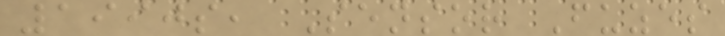1990s, Sensor Fuzes
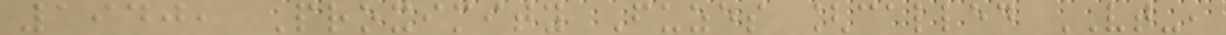1940, Proximity Fuzes [called VT-,
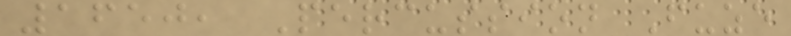1650, Percussion Fuze
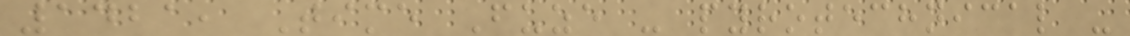1421, Time Fuze - pyrotechnical -
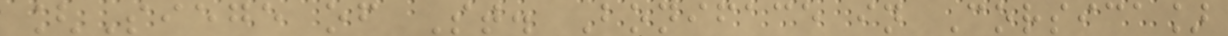[Siege of St. Boniface in Corsica]
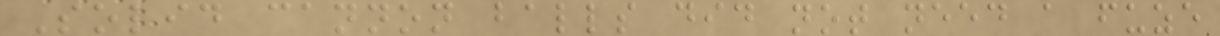Solid cannon balls did not need a fuze
